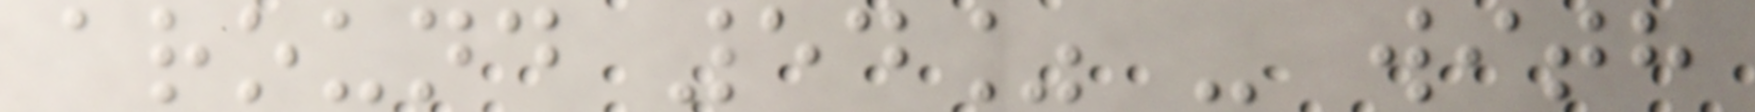around 54% - with
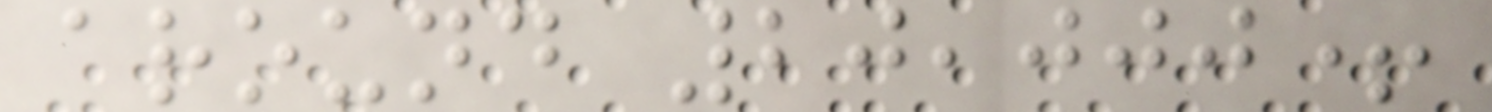around 20,000+
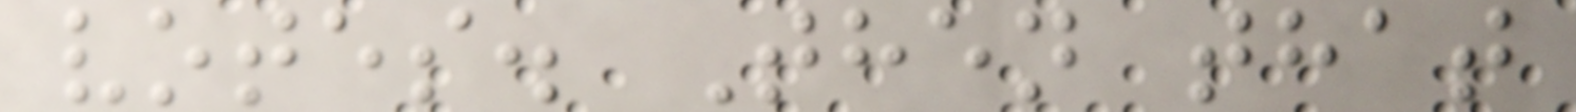votes. Then that
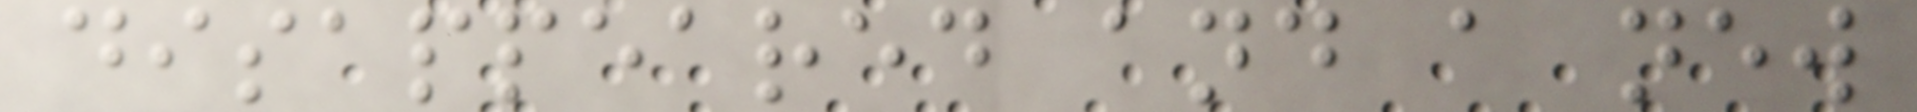disappeared and a new
